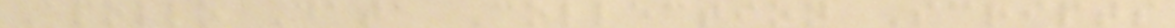Apollo Data Collection Scripts
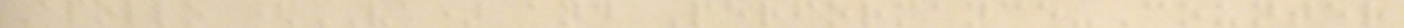Apollo (VA) and Performance-Counter
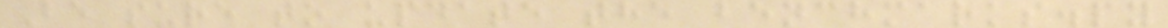Be sure to update the benchmarks.py
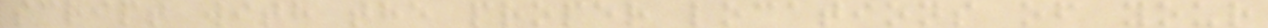script with the proper locations of your
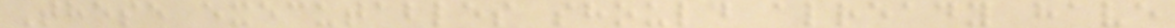These executables should already have
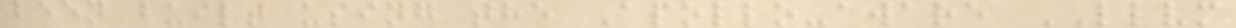been built using the Apollo-aware LLVM
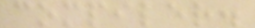compiler.
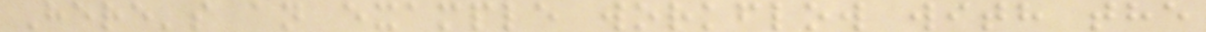Here's an example workflow with the
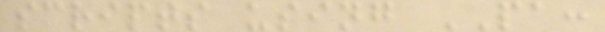scripts using PA:
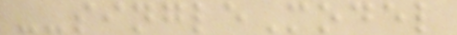--singleModel
